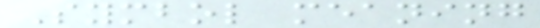Symbol meaning
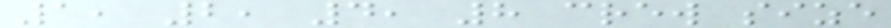1, 2, 4, 8 crew size
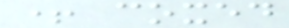+ coxed
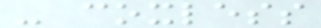- coxless
